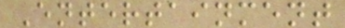Entertainment
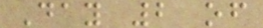Day 2 of
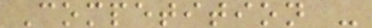Competition -
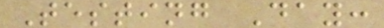Testing Day:
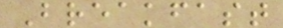Breakfast
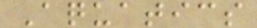Aquatics
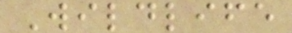Wildlife
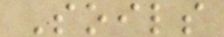Soils
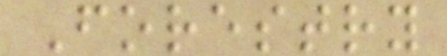Forestry
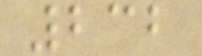232
